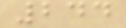244
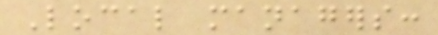Local managers:
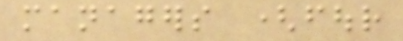managers (four
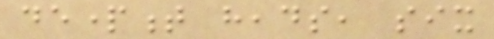department heads, six
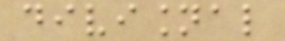divisional
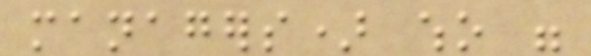managers) who were
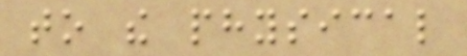to the physical
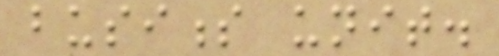business unit.
